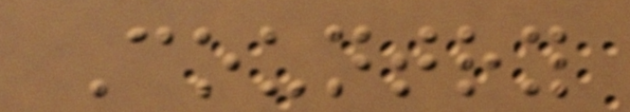Country
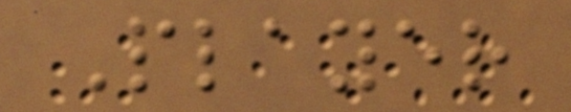Player
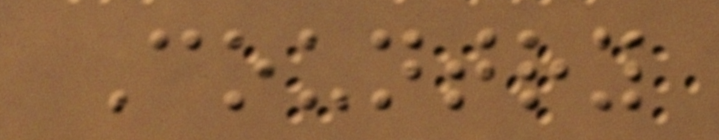Country
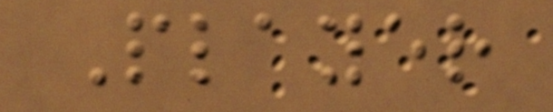Player
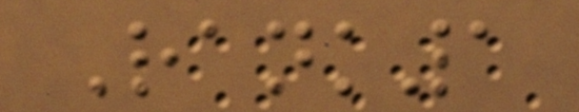Rank1
